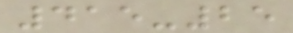415-25
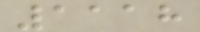1118
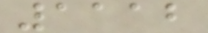1112
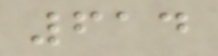614
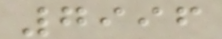7996
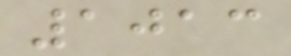1013
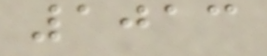1013
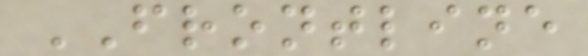FRONTLINE
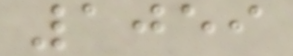1059
